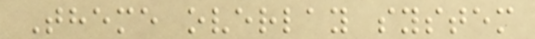Theme overlay system
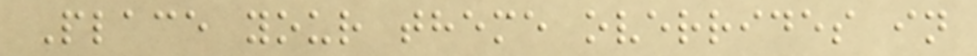Place your theme overrides in
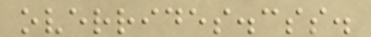overrides.css.
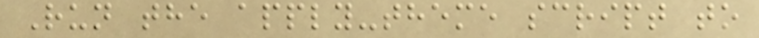Run the apply-theme script to
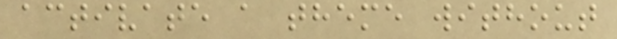activate a theme without
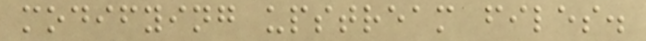modifying upstream files.
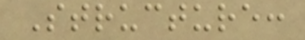Structure:
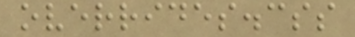overrides.css
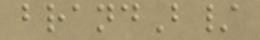brandB/
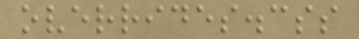overrides.css
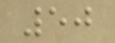50
